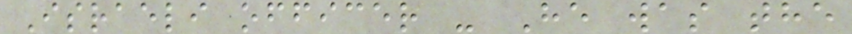Israeli officer - He was the
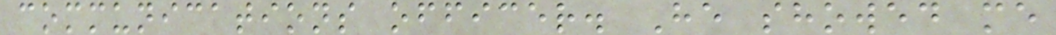communications officer. He showed me
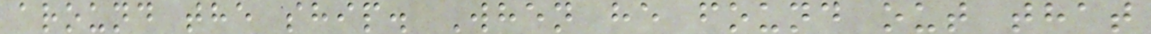around the ship. When he found out that
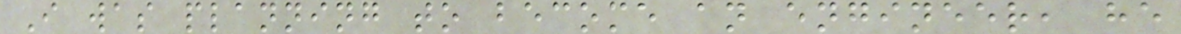I was planning to become an engineer, he
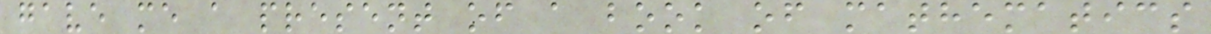gave me a present of a book of mathematics
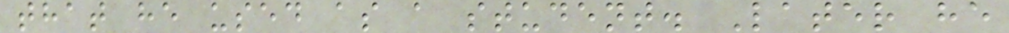that he used as a student. Later he
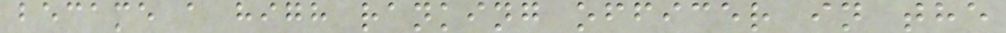became a high ranking officer in the
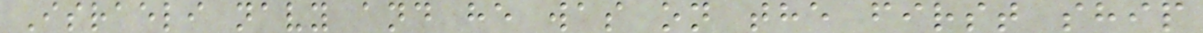Israeli navy and he was on the first ship
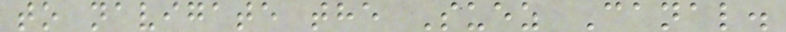to navigate the Suez Canal.
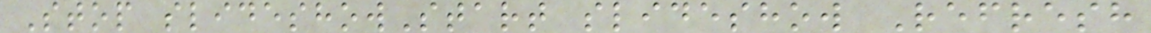Stop slideshowStart slideshow Refresh
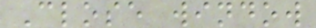Close window
